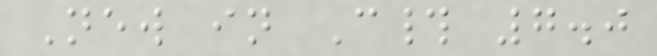New in C# 7.0
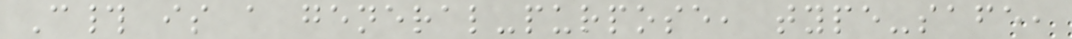C# is a general-purpose, type-safe,
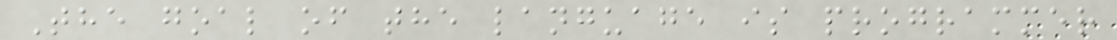The goal of the language is programmer
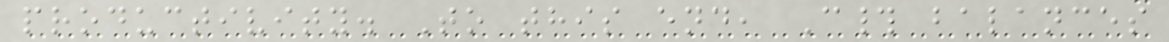productivity. To this end, C# balances
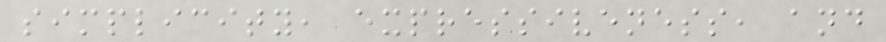simplicity, expressiveness, and
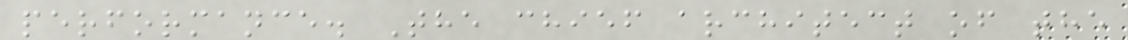performance. The chief architect of the
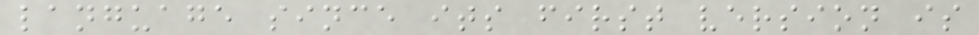language since its first version is
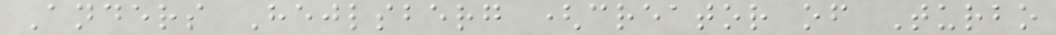Anders Hejlsberg (creator of Turbo
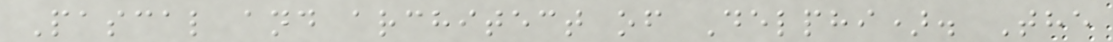Pascal and architect of Delphi). The
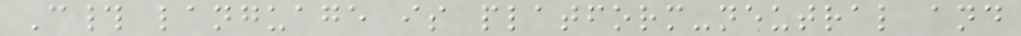C# language is platform-neutral and
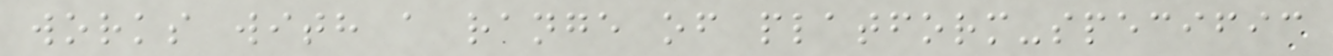works with a range of platform-specific
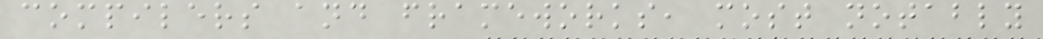compilers and frameworks, most notably
